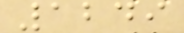1249
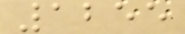1255
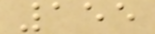155
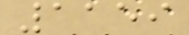1159
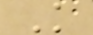K
